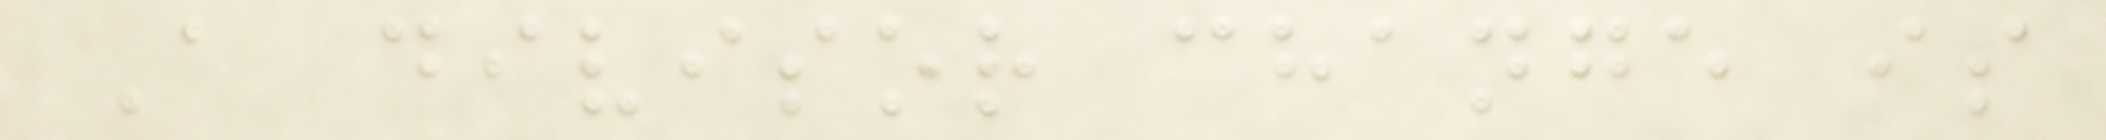A divisor change is
